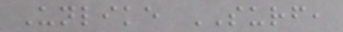Unlike SURF,
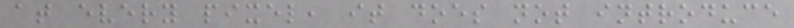at every pixel, it does not introduce
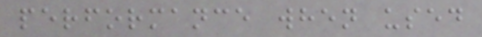performance when used
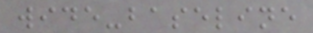wide-baseline
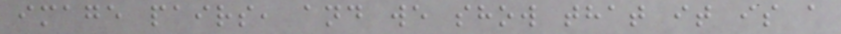image pairs, and we show that it is a
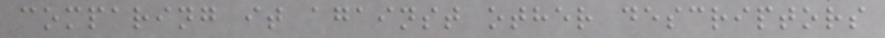comparing it against other descriptors
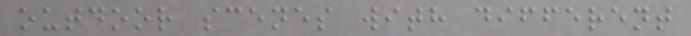outdoor scenes with different
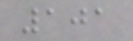101
